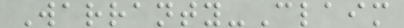Warranty-Claim
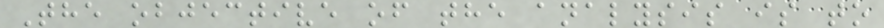The objective of the analysis is to
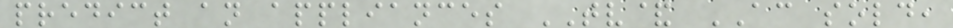predict an appliances TV& AC sold,
